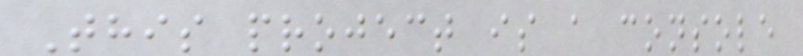This project is a console
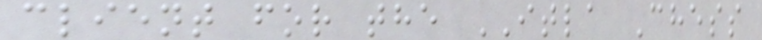client for the ITLA Chess
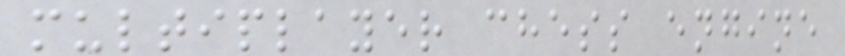multiplayer chess engine
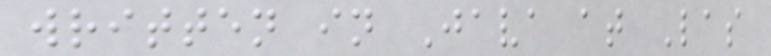written in Java at Las
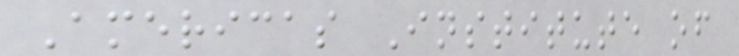Americas Institute of
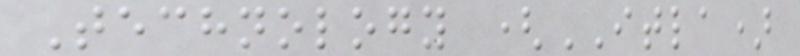Technology (ITLA)
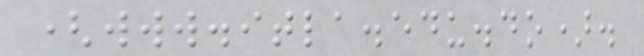(www.itla.edu.do).
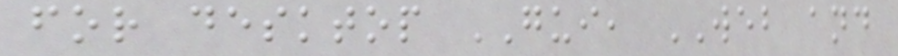for desktop GUI, WEB and
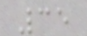35
